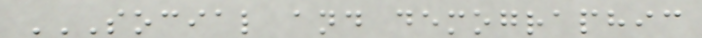SOCIAL AND DEMOGRAPHIC
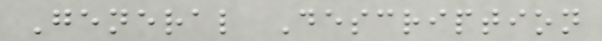General Description
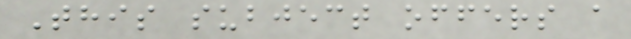This subject offers a
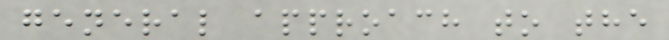general approach to the
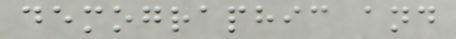demographic and
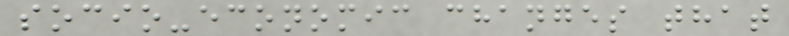socio-economic changes that
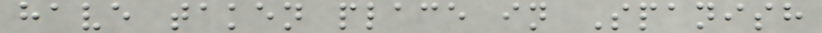have taken place in Spanish
